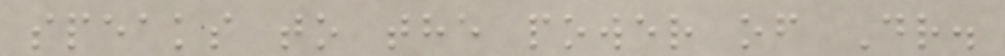speaks to the power of Dr.
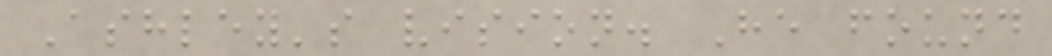Ashley's vision. He found
